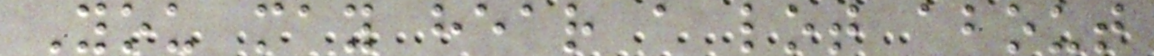You may hear a lot about
